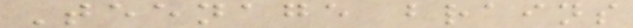Teenage brains
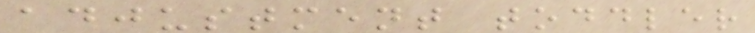adjustment toddler
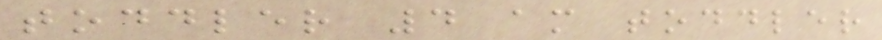toddler 4 am toddler
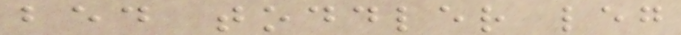bed toddler leg
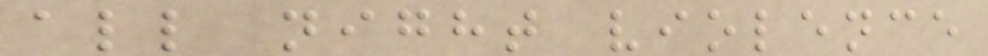all night violence
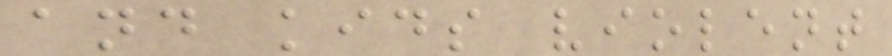and kids violent
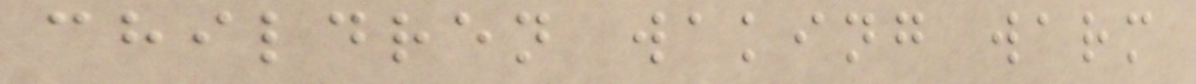children waking warm
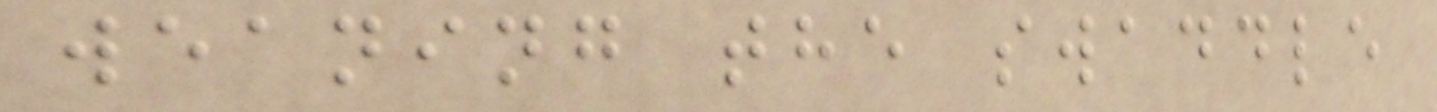weaning the swaddle
